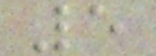5
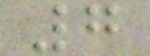7
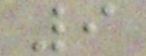9
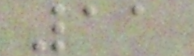11
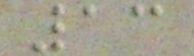13
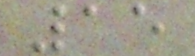15
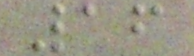16
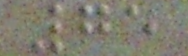75
